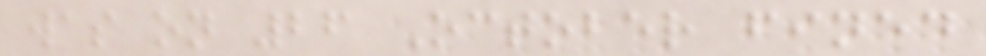was on 26 October fined
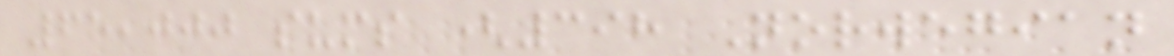65,000 sums (398 Norwegian
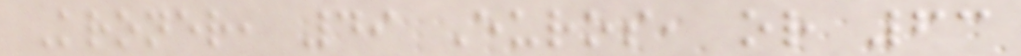Kroner, 49 Euros, or 63
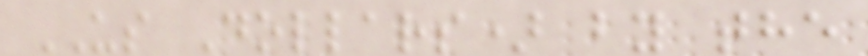US Dollars) by the
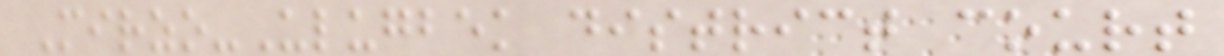Mirzo-Ulugbek district court
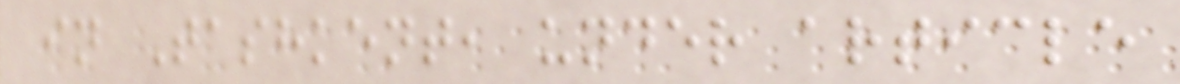in Tashkent, under article
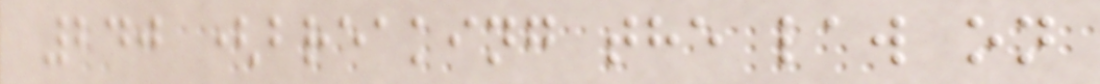240 (breaking the law on
